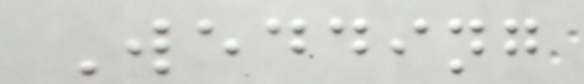Wedding
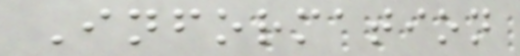Information
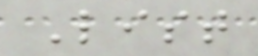List
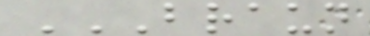BRAUN
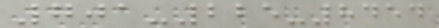701-225-8454
